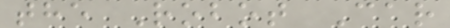the Robot Car
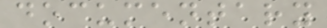documentary
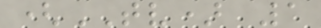(TV) 1
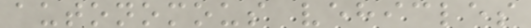autonomous vehicles
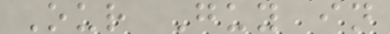Our Guy in
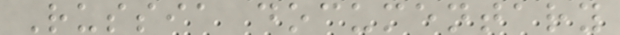Russia documentary
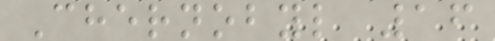Chernobyl 16
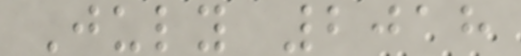July 2018
